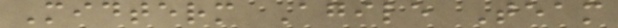Midterm Agile Team
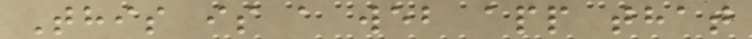This is a web app that
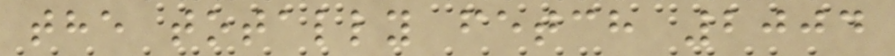the totally fetch 2004
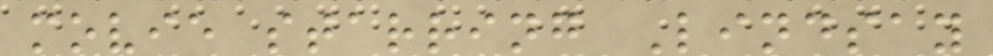movie starring Lindsay
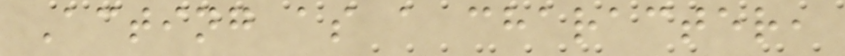Acting as a character,
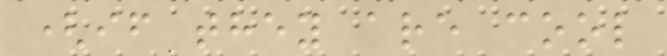(if they are cool
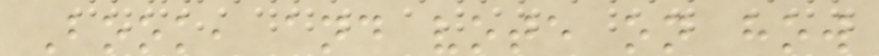Book, and vote on how
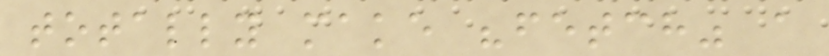totally make "fetch" a
